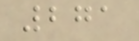271
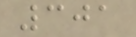301
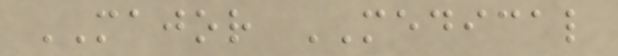MAJOR MEDICAL
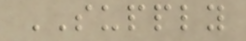SUPPLY
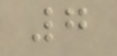7
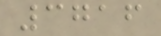3716
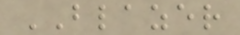BLAZER
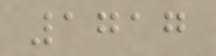1717
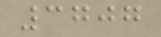3707
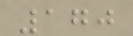170
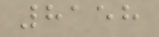8158
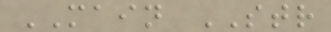MAIN STR
